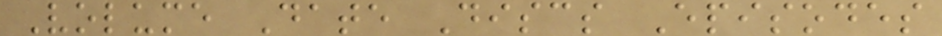Volume Date Discs Episodes
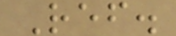Ref.
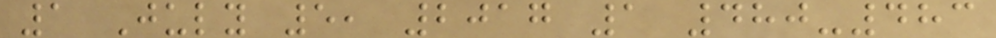1 July 5, 2017 1 480-483
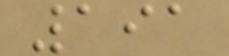191
